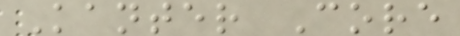Kanter Core
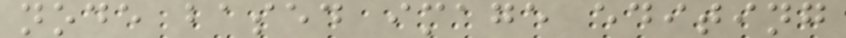node based image editing
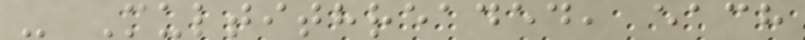- Multithreaded, each
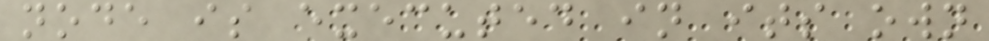node is executed in its own
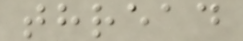thread
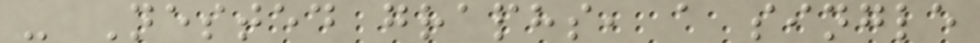- Nested graphs, a single
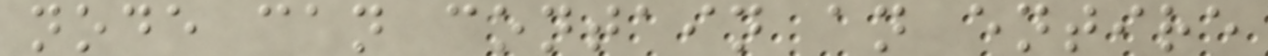node can contain an entire
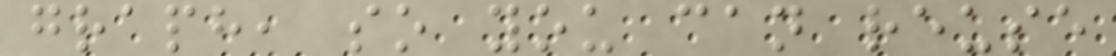graph, so you can reuse
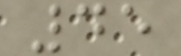45
